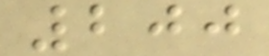200
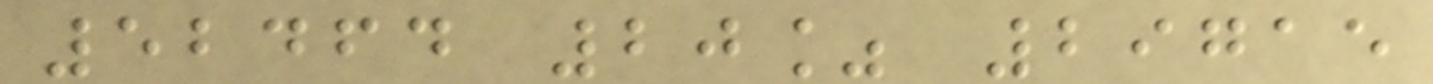52464 20% 29715
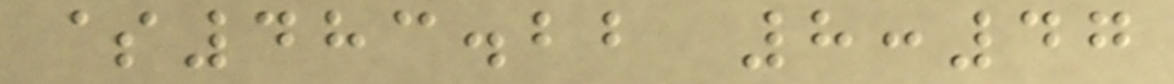$483.22 8:47
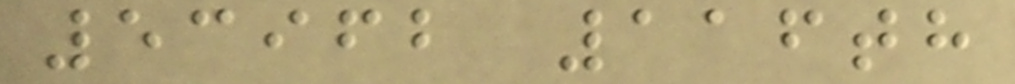53962 116th
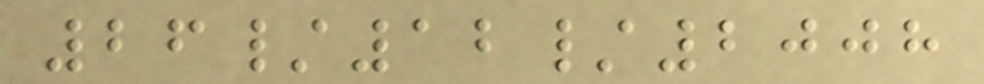26/12/2008
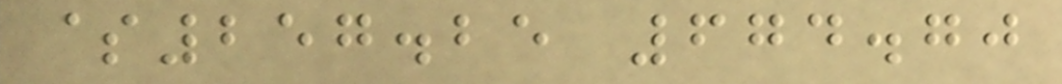$257.25 674.70
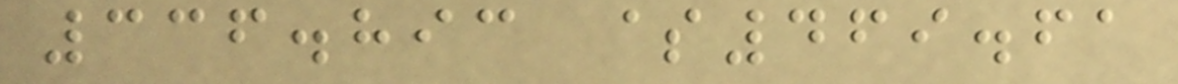336.893 $469.61
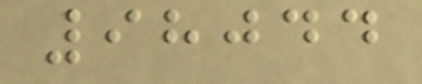98044
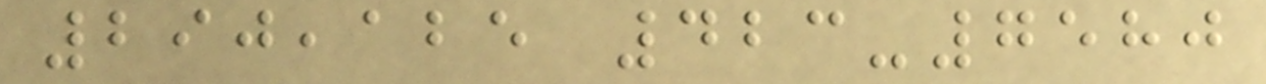290,125 423-7580
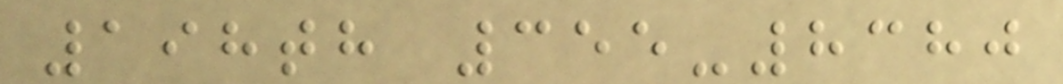198th 355-8380
